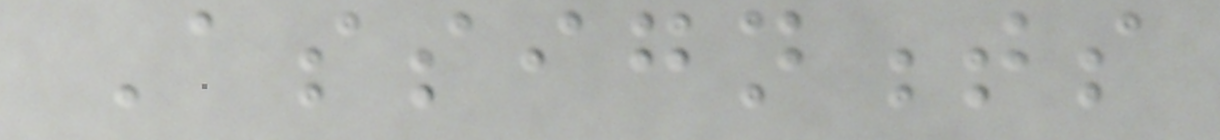Assignments
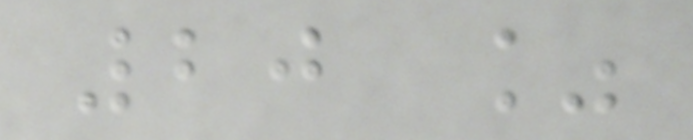20 %
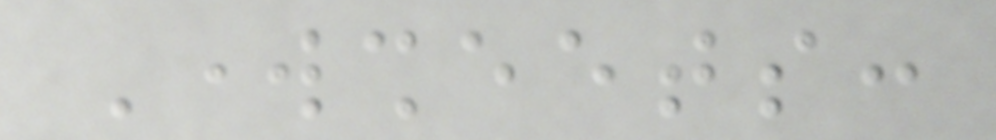Worksheets:
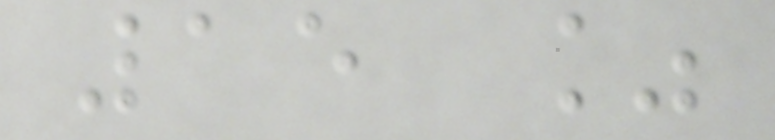15 %
